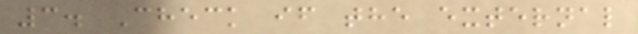3. Check if the external
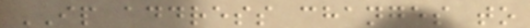IP address changes to
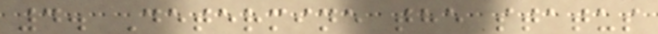4. Determine the status
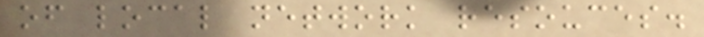of local network resouces.
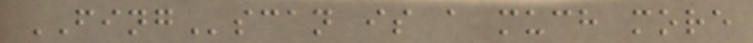FINGscan is a much more
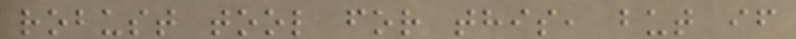robust tool for this, but if
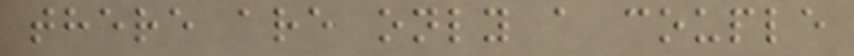there are only a couple
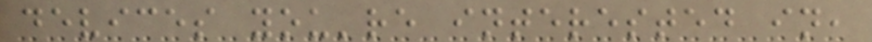devices you're interested in,
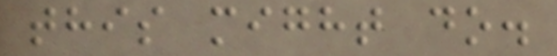this might do.
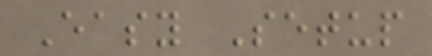Easy Setup
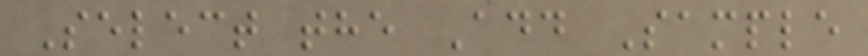Select the Add Sample
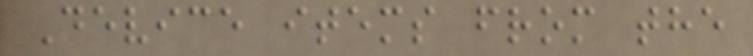Device items from the
